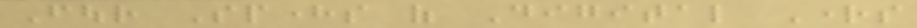Four Spheres of Digital Rights
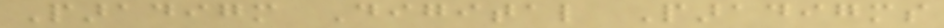Paradigm Digital Paradigms
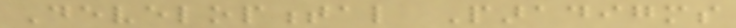Developmental Paradigms
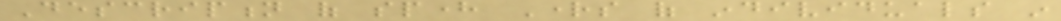Description of sphere Rights of individuals in
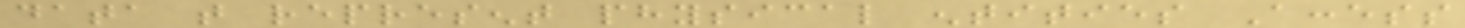data that represent physical entities Access
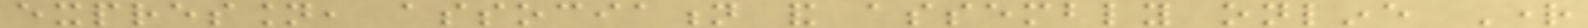expression, association and assembly online Right
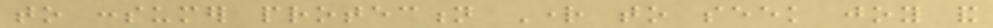to consumer protection Right to seek joy and
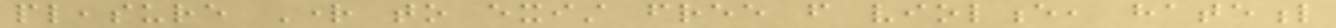pleasure Right to exist free from violence, hateful
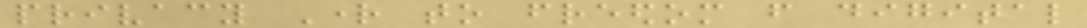privacy Right to freedom from digital
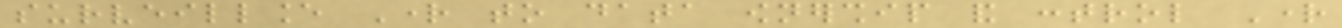surveillance Right to data ownership and control Right
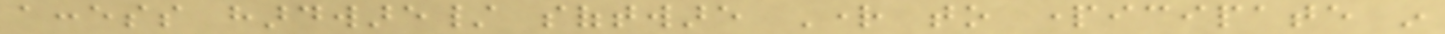access hardware/ software Right to participate in
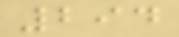294
